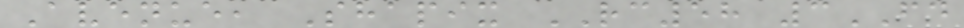Avenue, Shapix RC58 3FD
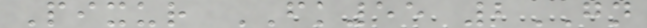Pixur FK55 2GN
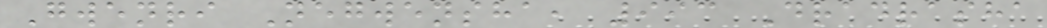Gwenri Negwensha, 993 Dradrasha
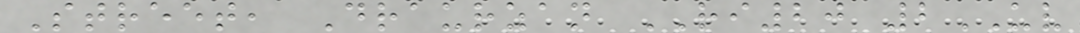Street, Draurzan RI20 2UV
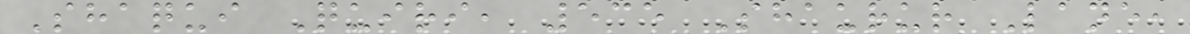Shaqui Quiri, 535 Shaurur Lane,
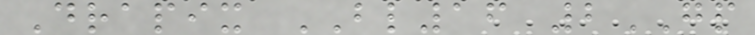Drapix BL16 2GP
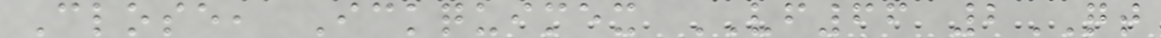Close, Ickquimex VF66 2QT
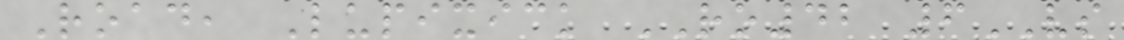Road, Lupixick RO42 6VS
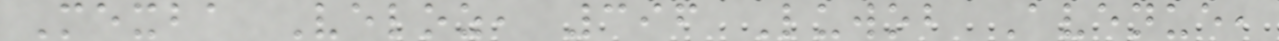Mexba Veloz, 396 Luwob Avenue,
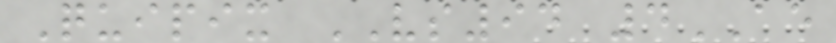Quipix VS94 4AE
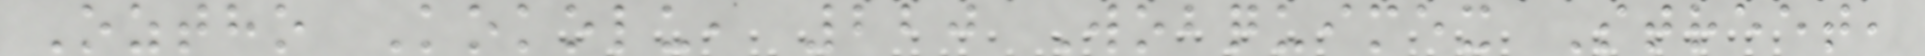Oztho Kokolu, 220 Wobquimex Street,
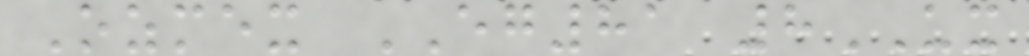Ozmex EG81 8UX
